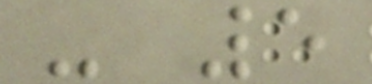- 5
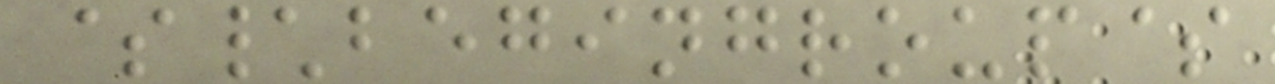$\begingroup$
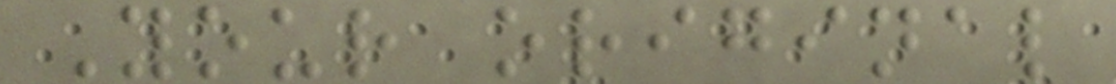Your original
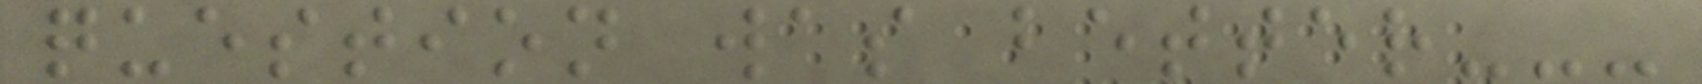question was better---
